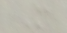M
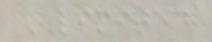LIMITED
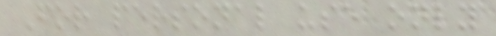For personal use only
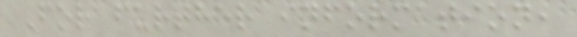For further information,
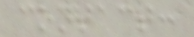contact:
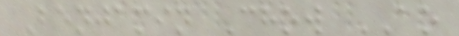Benjamin Chow AO
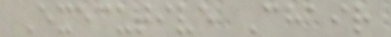Executive Chair
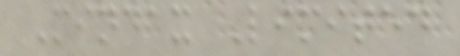Mindax Limited
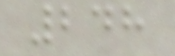248
